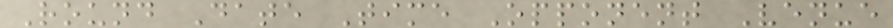Round Date Time Opponent Venue
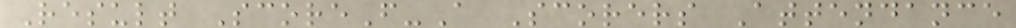Result ScoreF-A Scorers Attendance
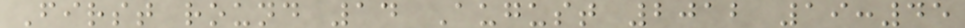First round 14 August 2012 19:45
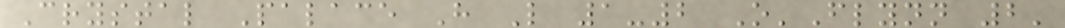Crystal Palace H L 1-2 O'Flynn 2'
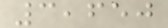3,650
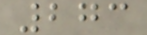273
